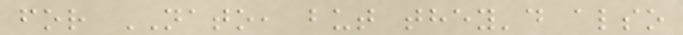for NATO, but they'd also
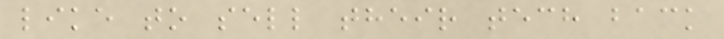like to sell their tech back
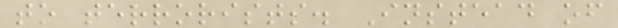to terrorists. Instead of
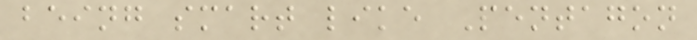being smart like Pentagon
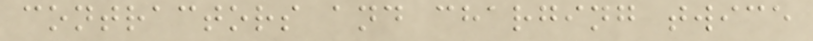contractors and charging twice
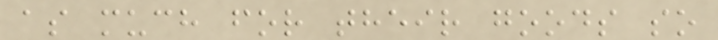as much for their goods so
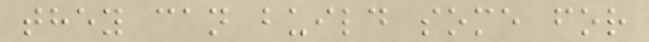they can build some for
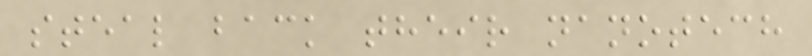steal back their nanotech
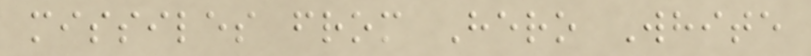missiles from Hero White
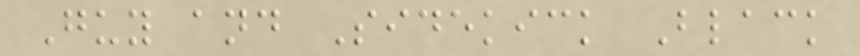Guy and Sidekick Black
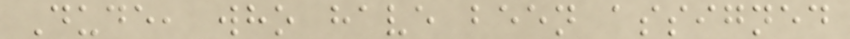Dude, who have been assigned
